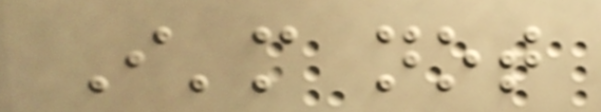I'm not
